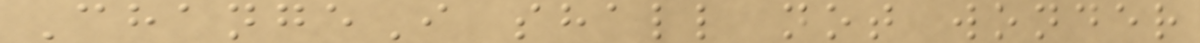ChangeI shall not wonder
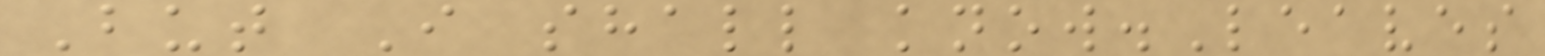But I shall know.Leaves
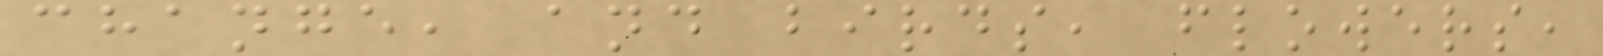change, and birds, flowers,
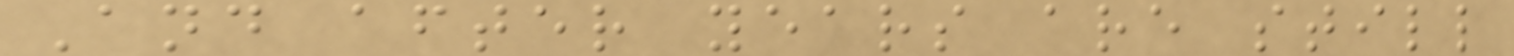And after years are still
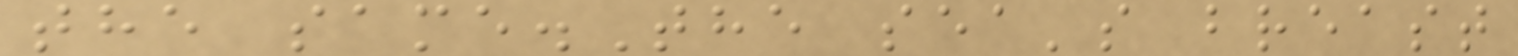the same.The sea's breast
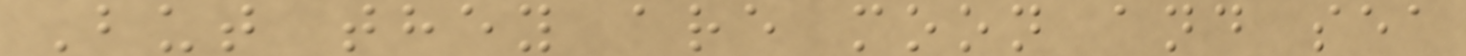But they are moon and sea
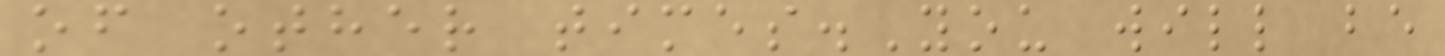of other times.You will be
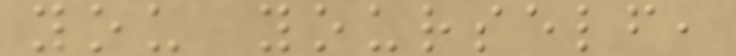you yourself,
